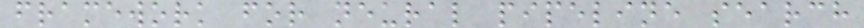framework for neural pipeline search
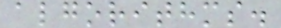algorithms.
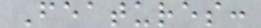Features:
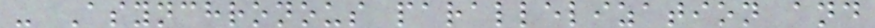- Asynchronous parallelization and
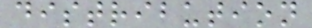distribution
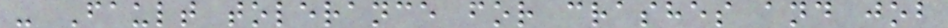- Fault tolerance for crashes and job
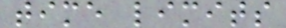time limits
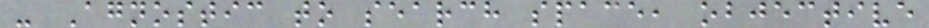- Agnostic to search space, objective
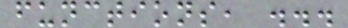functions, ...
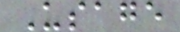Usage
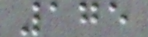175
